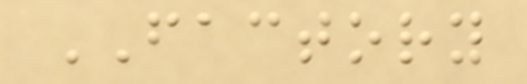FACTORY
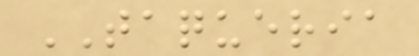TAQUERIA
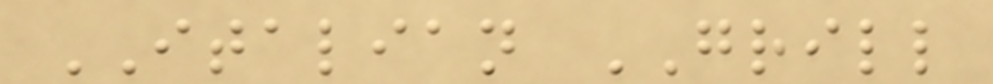ITALIAN GRILL
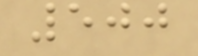500
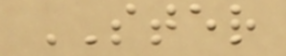STER
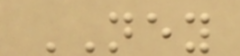NEY
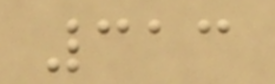313
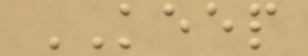KEEP
